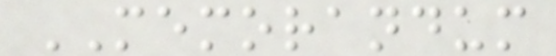MEMORANDUM
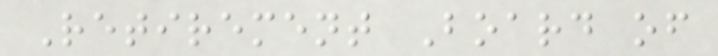Retirement Board of
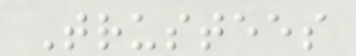Trustees
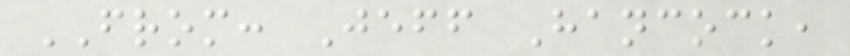FROM: Jeff Hancock,
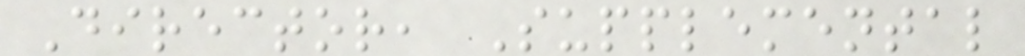Director, Supplemental
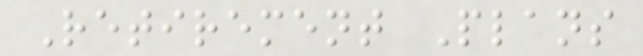Retirement Plans
